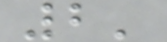2'
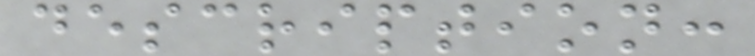description:
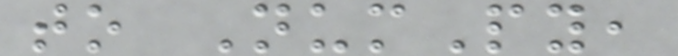to NumPy,
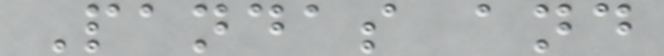Pandas and
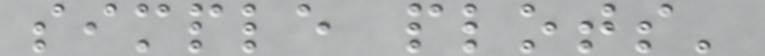simple plots'
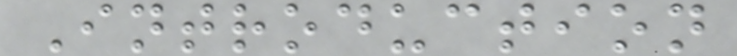Introduction
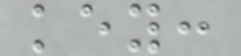key:
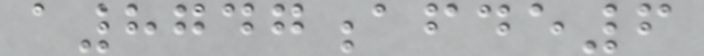a8747afde6
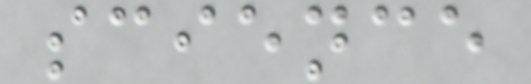science
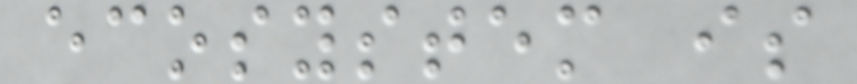ecosystem is
